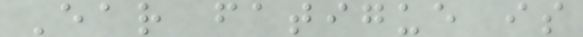Ear fatigue is
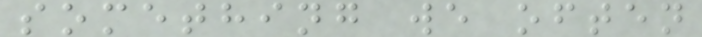something we often
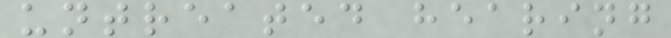untreated hearing
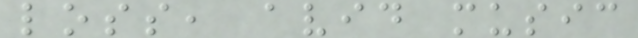loss, avid music
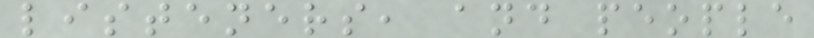listeners, and people
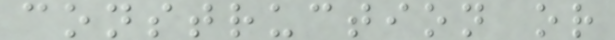construction or
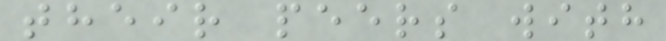their peers with
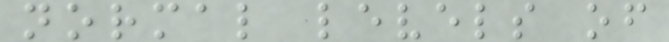normal levels of
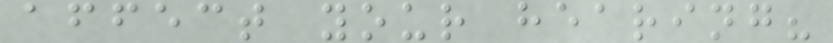affect your hearing?
